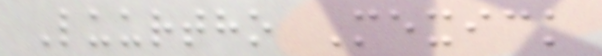Luurtho Mexick
